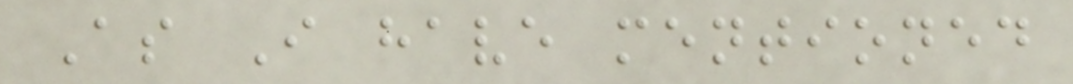As I have mentioned
